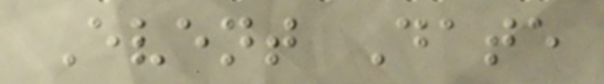Event Date
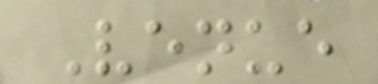Venue
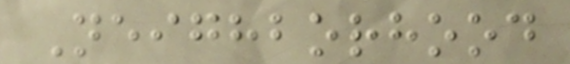Neighborhood
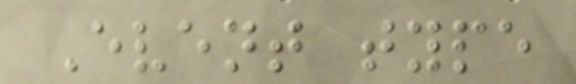Event type
